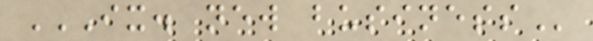IX. NEW BUSINESS
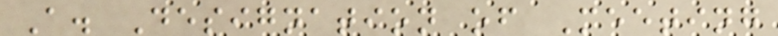A. Designation of Meeting
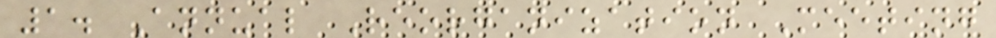1. Annual Reorganization Meeting
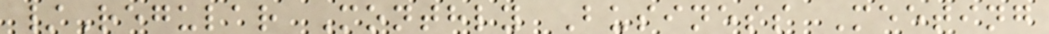/Regular Monthly Business Meeting
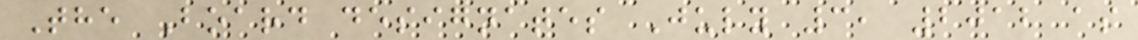The Board designates July 3, 2012 as
